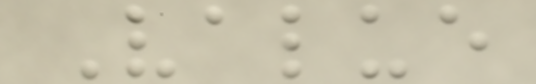Value
